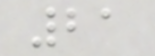21
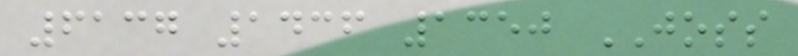6137 1436 1350 JOSS
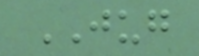JUG
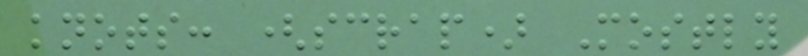knots: (scrap) Mostly
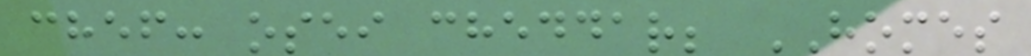chef: osei cheddar; HOMES
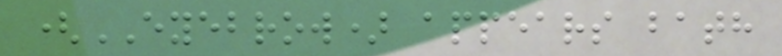(EYEBROW) appears bath
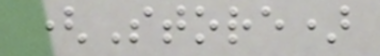(Store)
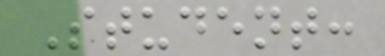Student:
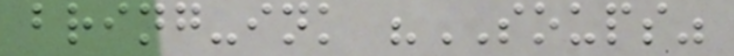bring-ink "SOUPS"
